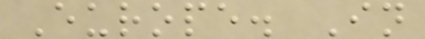Europe. In
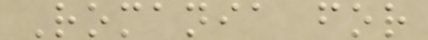Romania for
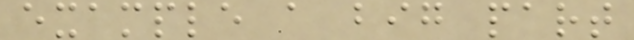example a big part
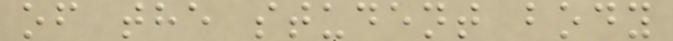of the student body
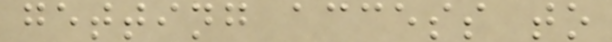getting access to
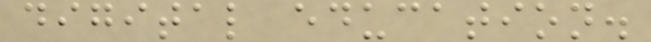digital education.
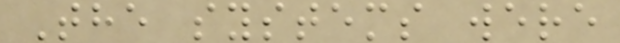The systems were
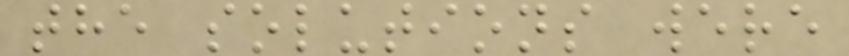the solutions were
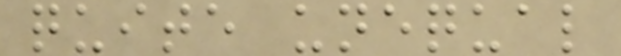quite unequal
